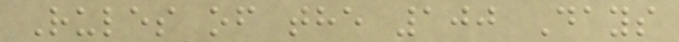Rules of the 100 Days
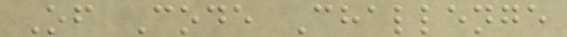Of Code Challenge
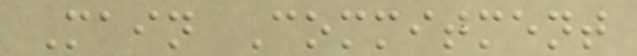Main Commitment
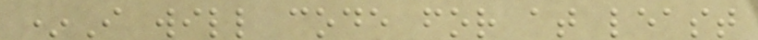*I will code for at least
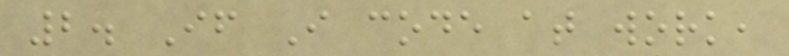2. If I code at work,
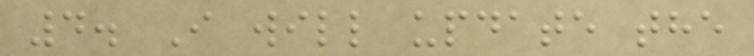4. I will update the
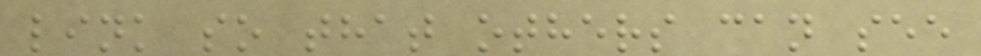link so that others can see
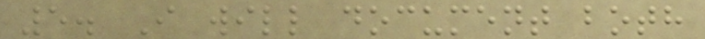5. I will document both
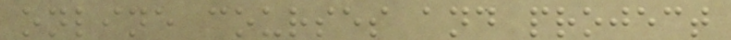online courses and project
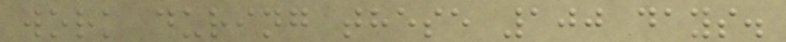work during these 100 days.
